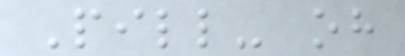Pill- oh
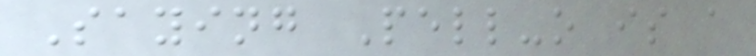Saying Pell-o is a
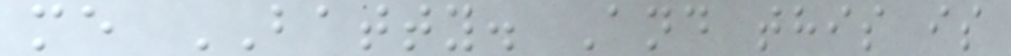me BATTY. And this is
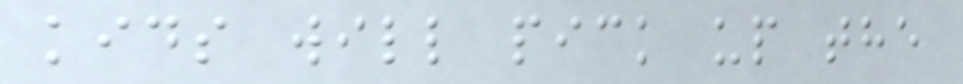kids will pick up the
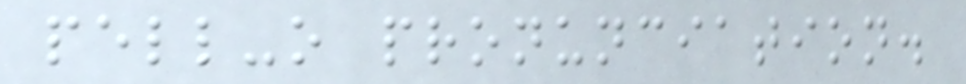pell-o pronunciation.
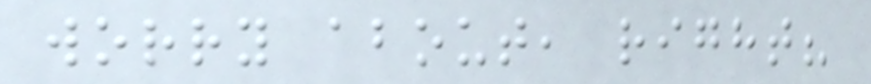worry about, right?
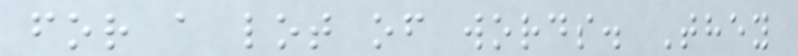for a lot of words. They
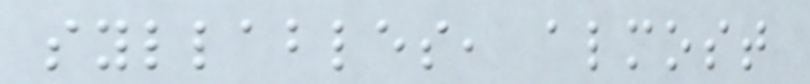syllables, almost
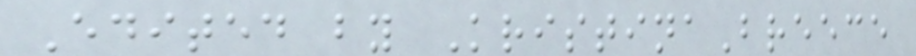Edited by KristinaBreece
